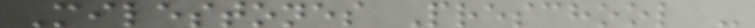Milestones Preschool -
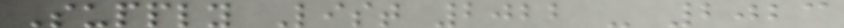Supply List 2022 - 2023
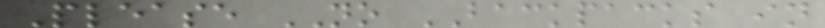Please NO BACKPACKS in
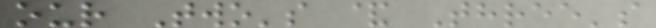our Two's & Three's
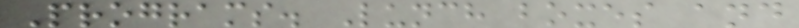Programs. Lunch boxes and
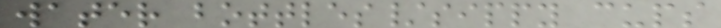water bottles/sippy cups
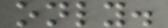only.
